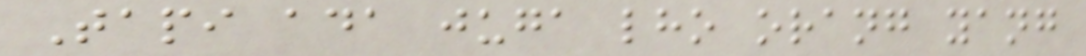Tapi ada juga lho orang yang
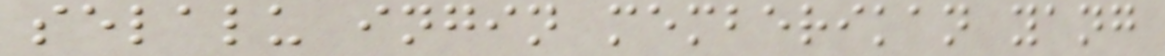selalu ingin memberikan yang
